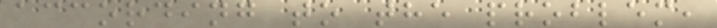according to the problem,
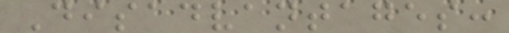Disadvantages:
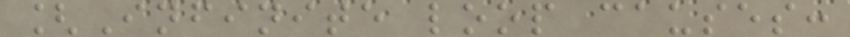[Infinite loop causes:
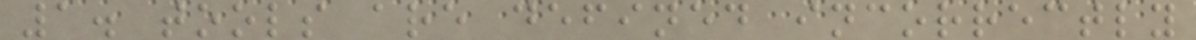1. tools are defined incorrectly
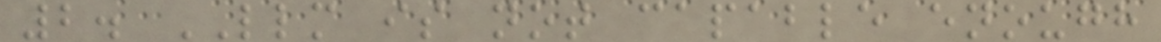2. LLM is not capable enough
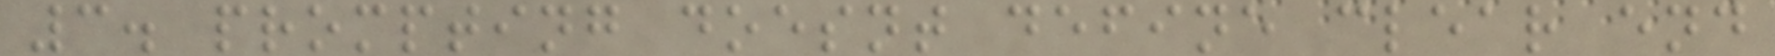3. prompting doesnt define clear end
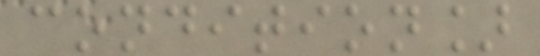condition]
